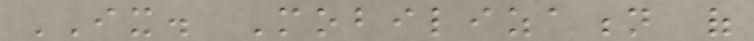IX. Mobilization of
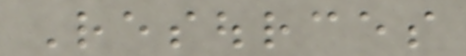Resources
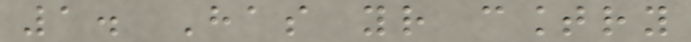1. Has your country
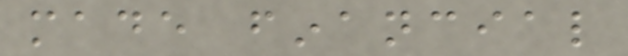made financial
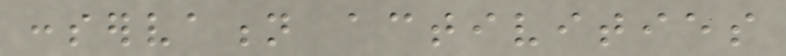conservation activities
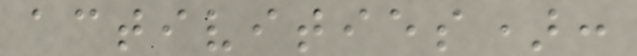activities):
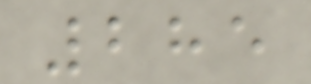285
